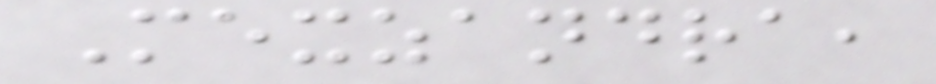Mexzandra,
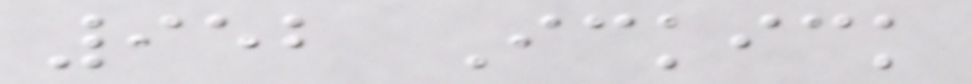952 Ickick
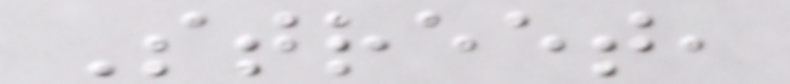Street,
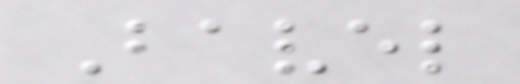Bavel
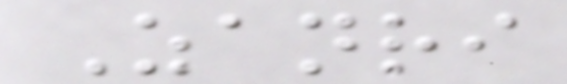Zanri
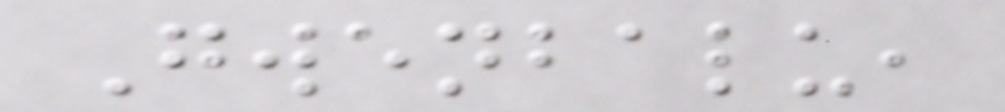Gwenbalu,
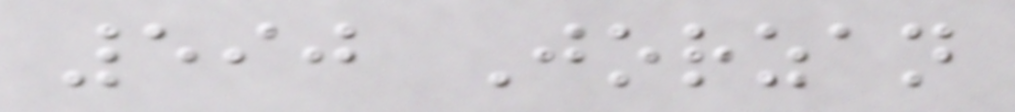590 Jorzan
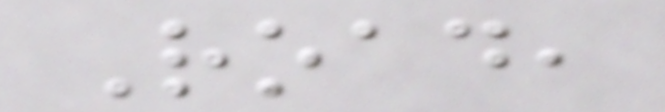Road,
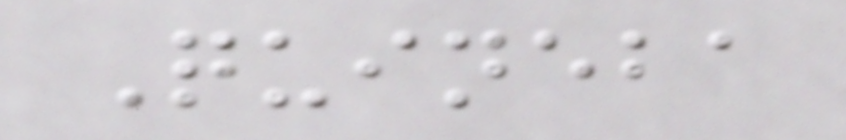Quineba
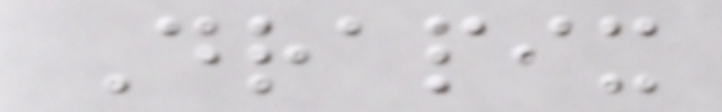Drapix
